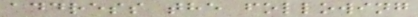address the following
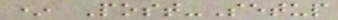* Post-Setup
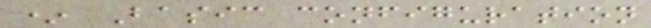* Basic configuration
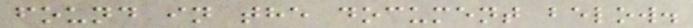found in the document below.
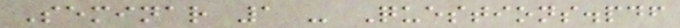Seminar 1 - Questions.pdf
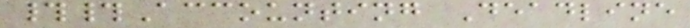##Accounting Deadline
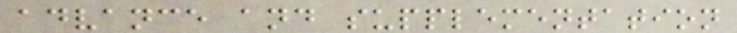advance and supplementation
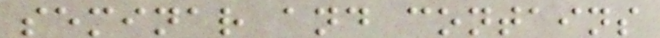seminar and contains
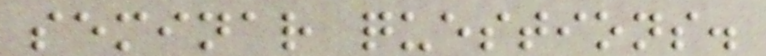seminar questions.
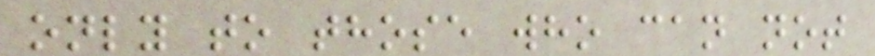only to those who can not
